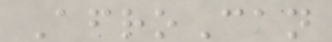AfroCan
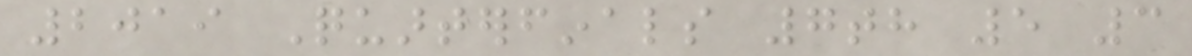2019 Quarterfinals 7th 5 3
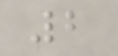2
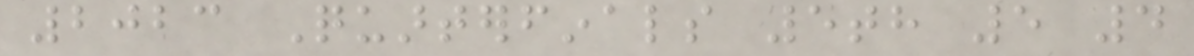2023 Quarterfinals 5th 5 4
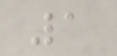1
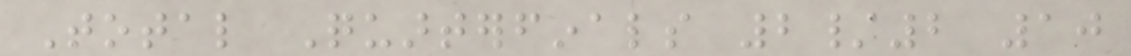Total Quarterfinals 2/2 10
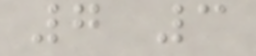7 3
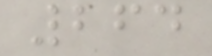264
